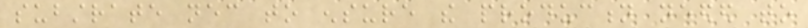substrate necessary to ensure the production needed to
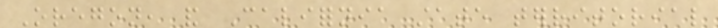Oregon, and California state territorial
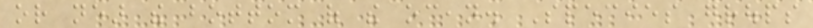or near the bottom of the ocean. Species groups
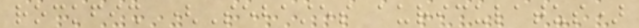rockfish (Sebastes auriculatus)
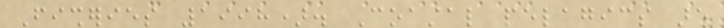Fisheries 1998). Coastal pelagics are
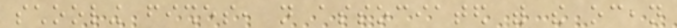schooling fishes, not associated with the ocean
